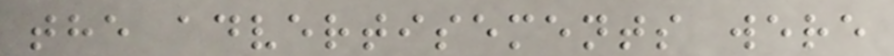the advertisements were
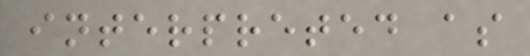interpreted as
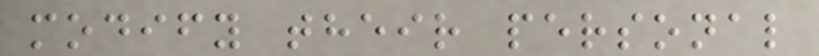modify their personal
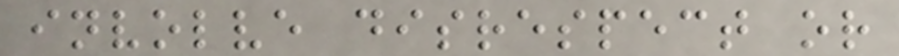involve disrespect or
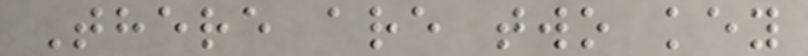There are two key
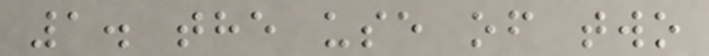1. the use of two
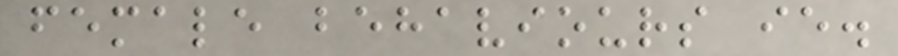female behaviours ie.
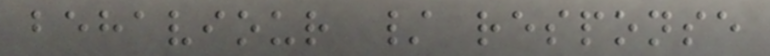behaviour / response
